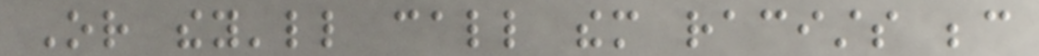Or they'll call them racists because
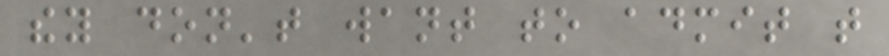they don't want to admit that
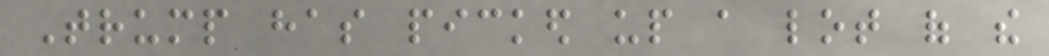Trump has picked up a lot of the
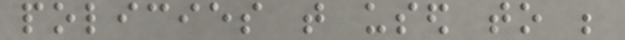policies that used to be
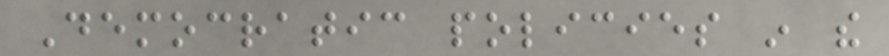Democratic policies in the
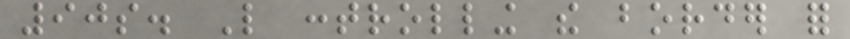90s. Like controlling the border for
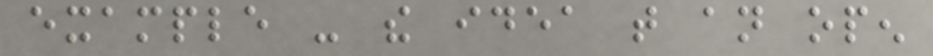example - the idea that an open
